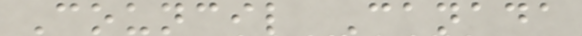Council Canada
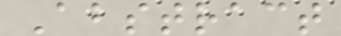Abstract
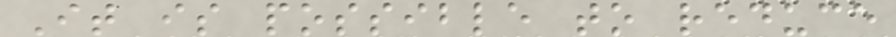It is possible to reduce
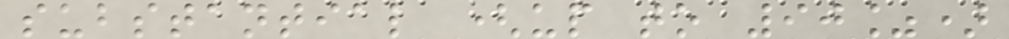substantial (up to 90%)
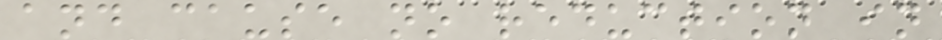and cause no reduction in
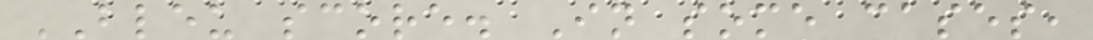BLEU score. In some cases,
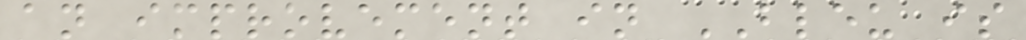an improvement in BLEU is
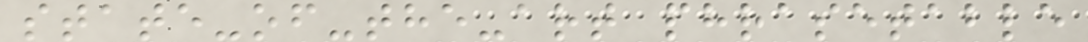state-of-the-art phrasetable
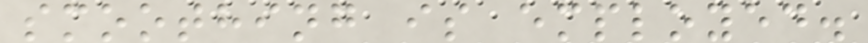smoothing is employed.
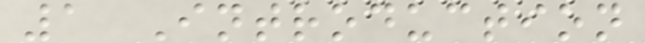1 Introduction
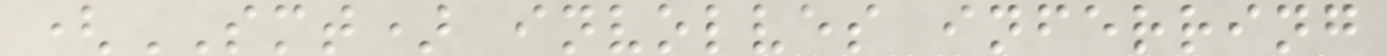(SMT) involves inferring
